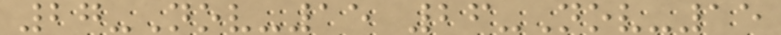27-Nov-15 26-Nov-15
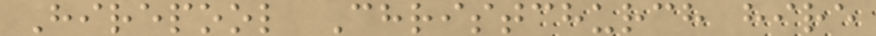Hirepool Christchurch hire
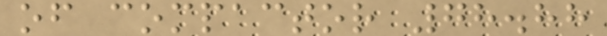of compactor 78.88
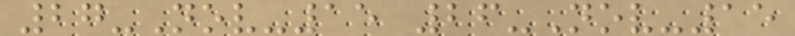27-Nov-15 26-Nov-15
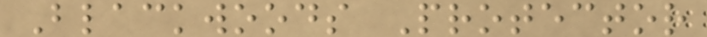Blackwoods Protector
